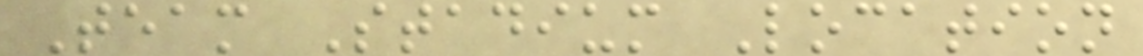Team Stadium Location
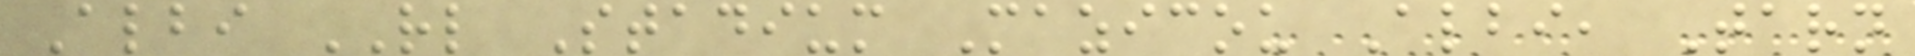Albi RL Stadium Mazicou Albi, Tarn
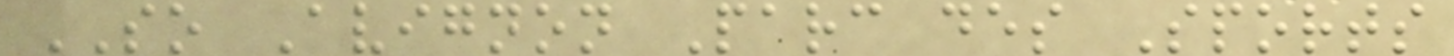SO Avignon Parc des Sports
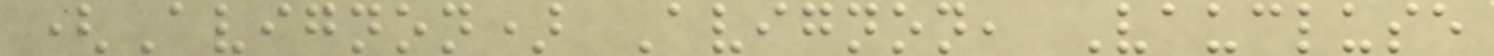(Avignon) Avignon, Vaucluse
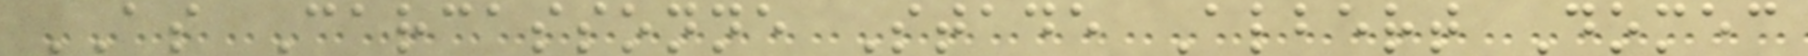AS Carcassonne Stade Albert Domec
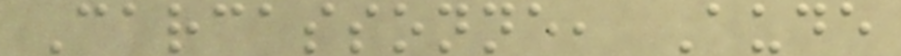Carcassonne, Aude
